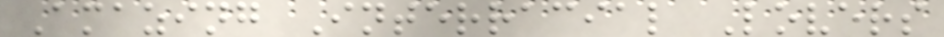Amazing Interracial Lovers
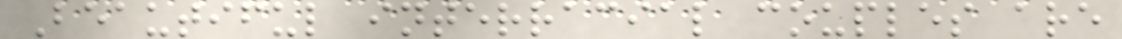Beautiful interracial couples are
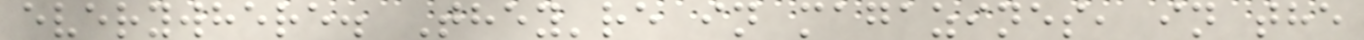everywhere. They're in magazines, in the
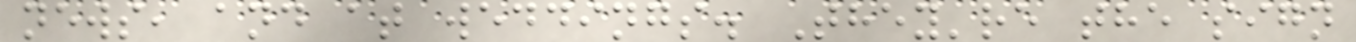news, and at weddings. They're the sign
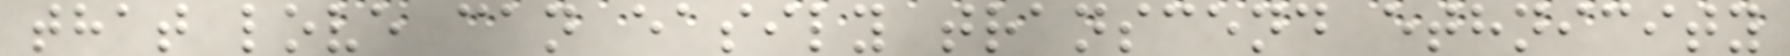that love can easily transcend ethnicity
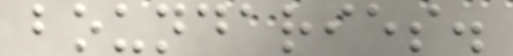boundaries.
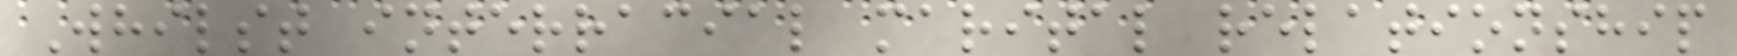Whilst interracial marital relationship
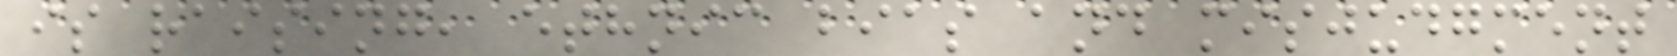is raising, ethnic bias and misjudgment
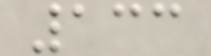133
